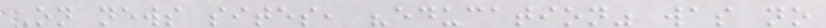On news sites, "education" was no
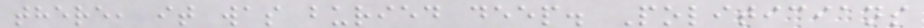there, it was buried deep. Politicians
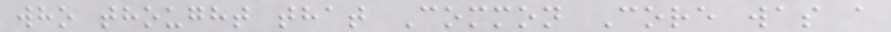who thought that Common Core was a
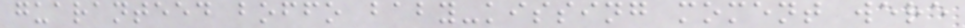guaranteed boffo baby-kissing moment were
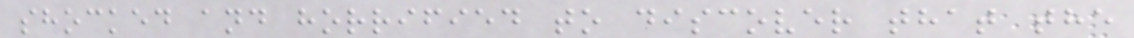shocked and horrified to discover that the
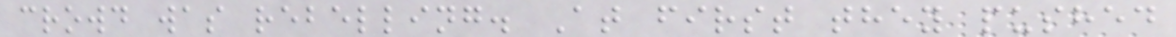crowd was rebelling. At first they pushed
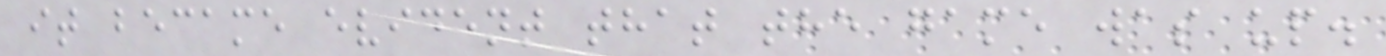it became evident that the game was up.
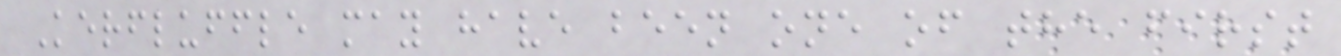Kerfluffle may have been one of the first
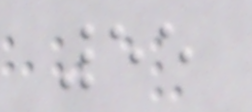55
